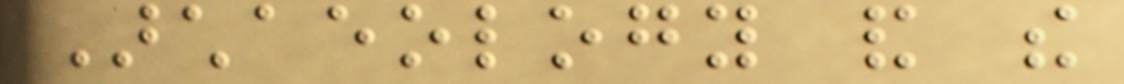Archaeology and the
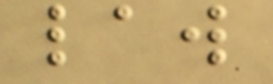law
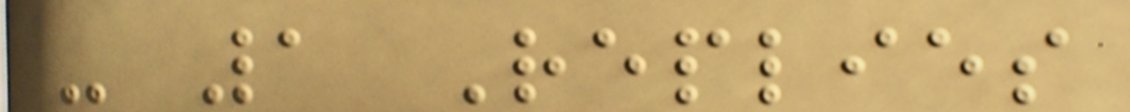- 1 Replies
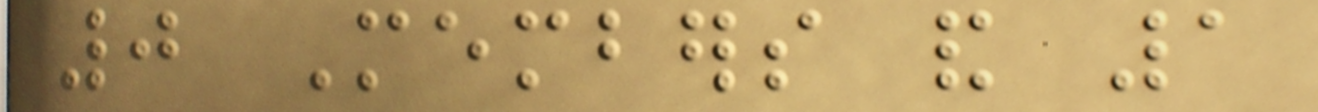0 Members and 1
